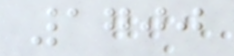1700
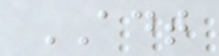ADT
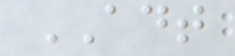ADT
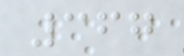367
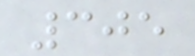305
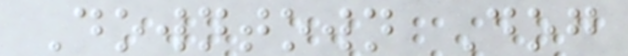Downtown Dog
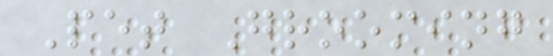Pet Grooming
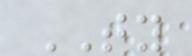TY
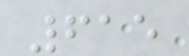615
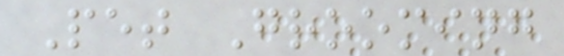Pet Grooming
